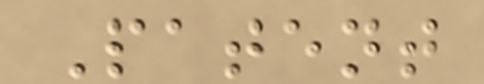Patent
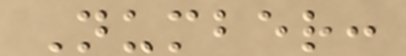Number:
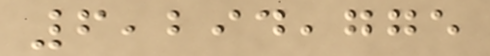6,294,775
